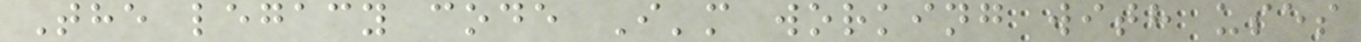The legacy code I'm working with uses
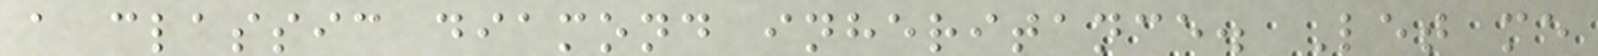a classic diamond inheritance. Let me
